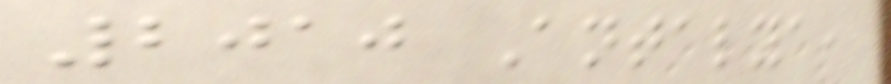2010 Antalya,
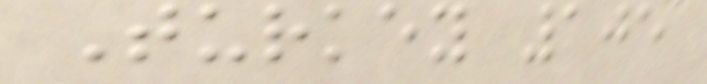Turkey 105
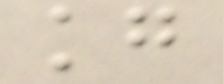kg
